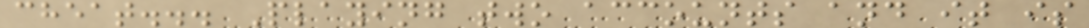cheat... Playing two accounts and it is
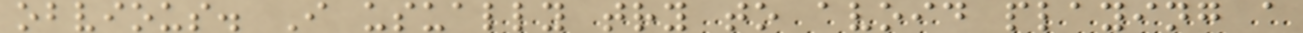obvious. I usually try to avoid playing a
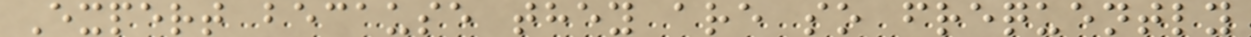Expert because they are so frequently
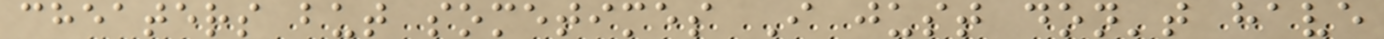cheaters but sometimes I just don't have
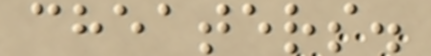cheaters.
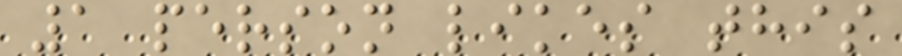1 person likes this
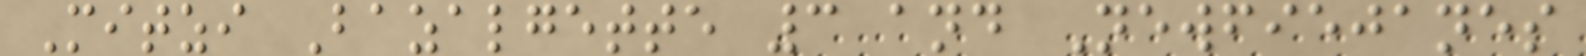Mitzi Bazalgette 3 and Newfiejanes
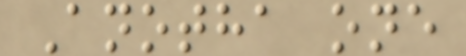Anotha one
